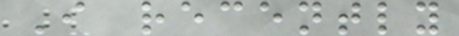I recently
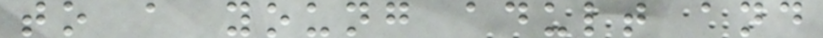to a young adult and
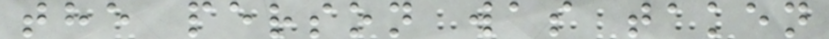the person was taken
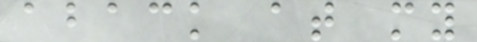aback at my
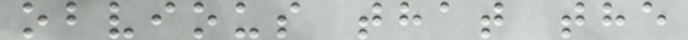obvious that the
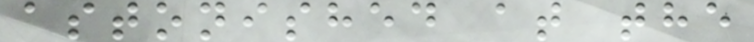astonished at the
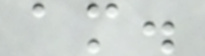am.
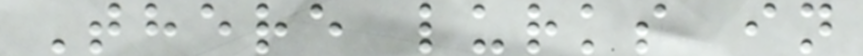There lurks in
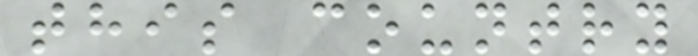this country
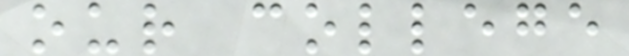our college
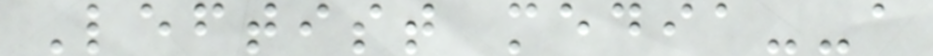Leftist media--a
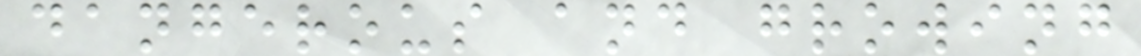dangerous and growing
